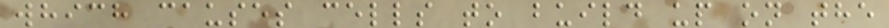which causes cells to build up on the
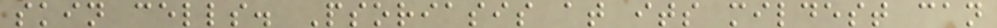skin cells. Psoriasis at its mildest can
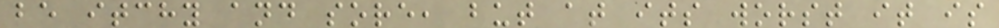be itchy and sore, but at its worst it is
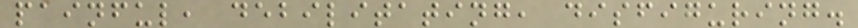painful, debilitating, disfiguring.
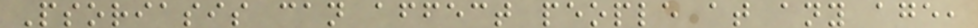Psoriasis can affect people at any age,
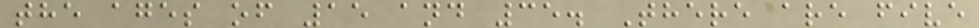the ages of 15 and 35. There are five
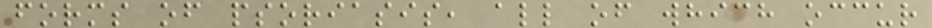forms of psoriasis, all of which occur
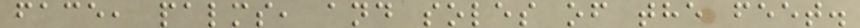face, palms, and soles of the feet.
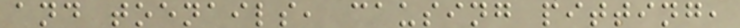and toenails, causing pitting,
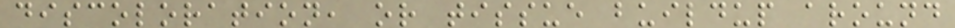discoloration, or tissue buildup around
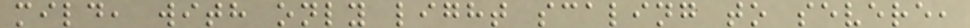mild, with only light scaling to severe,
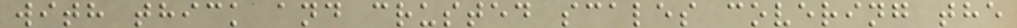with thick and crusted scales covering the
